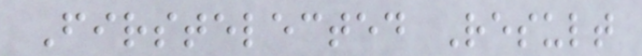Firstelected Result
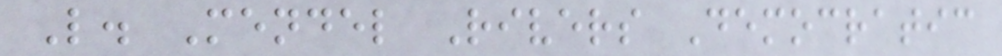L. Mendel Rivers Democratic
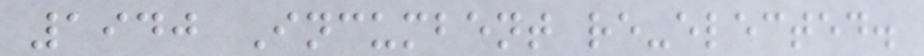1940 Incumbent re-elected.
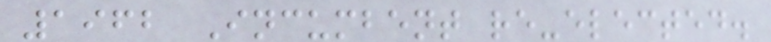1962 Incumbent re-elected.
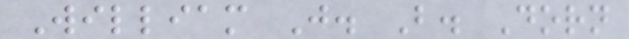William J. B. Dorn
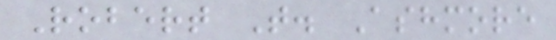Robert T. Ashmore
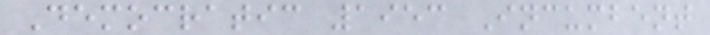Democratic 1953 Incumbent
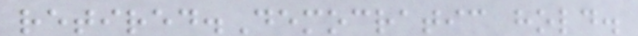retired.Democratic hold.
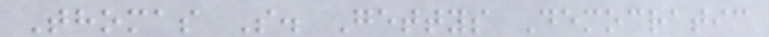Thomas S. Gettys Democratic
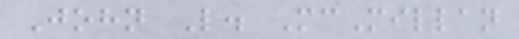John L. McMillan
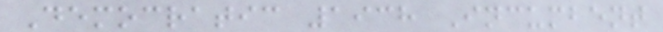Democratic 1938 Incumbent
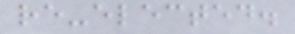re-elected.
